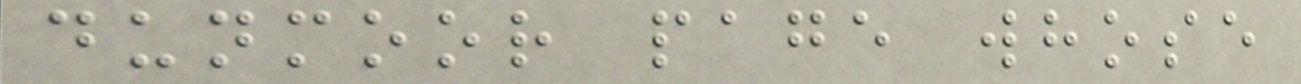dunmoor page whose
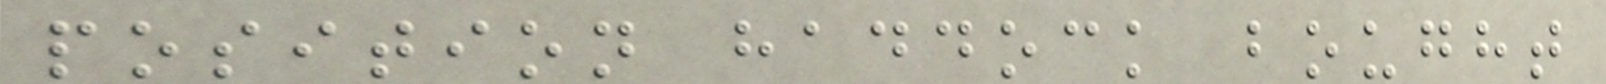position haddock bought
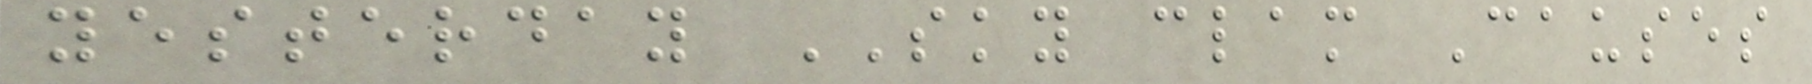yesterday SKY clam Causes
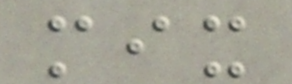mix
